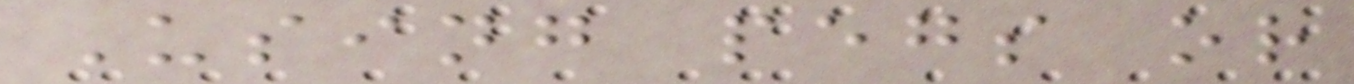Using pegs or
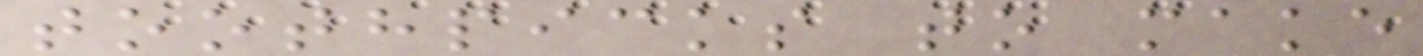toothpicks to make
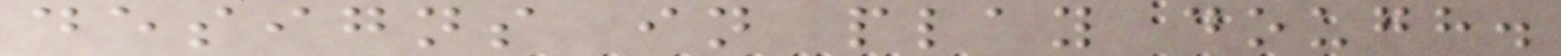designs in play dough.
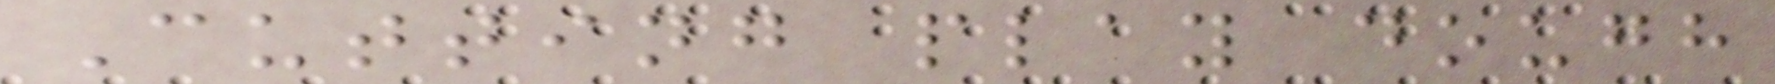Cutting play dough
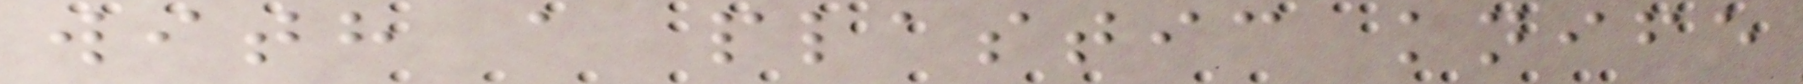with a plastic knife
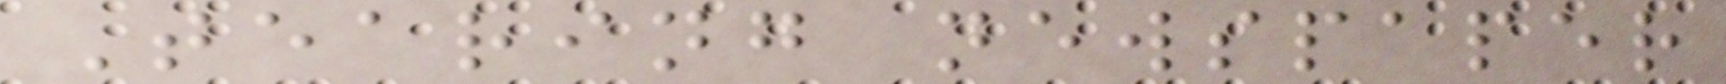Tearing newspaper
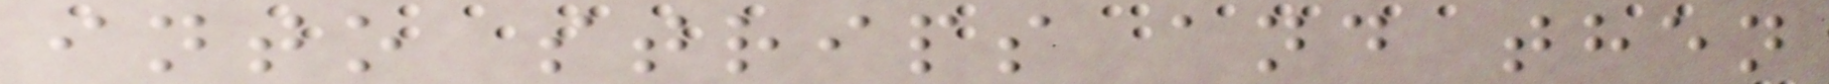into strips and then
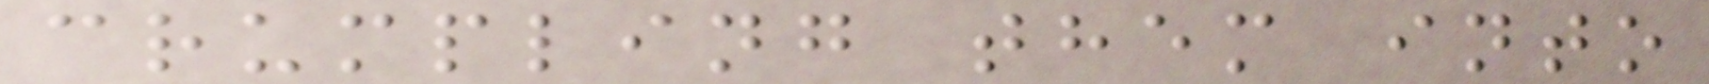crumpling them into
